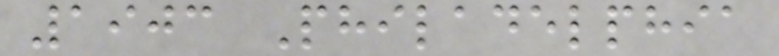1903 Philadelphia
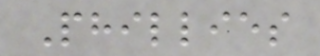Phillies
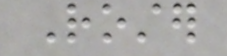Roster
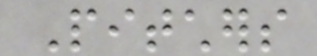Pitchers
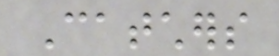Catchers
